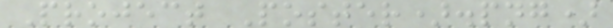Project Poster).png)
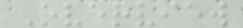Overview
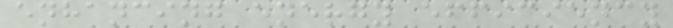enhancing energy efficiency
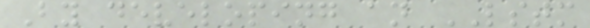By developing an LSTM
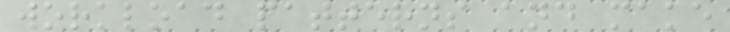workload patterns and make
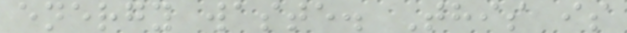energy waste. This is
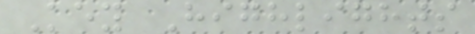Key Highlights
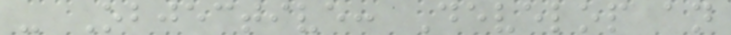- Objective: Develop an
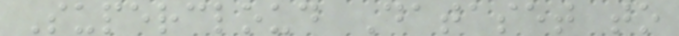Supercloud Dataset to
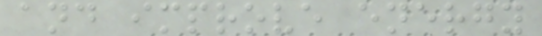and improve energy
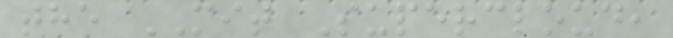the MIT Supercloud,
